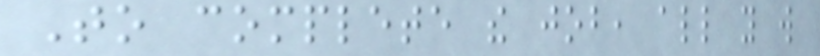To complete the job, all you will
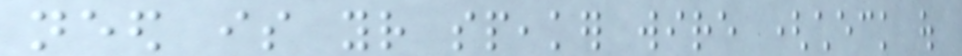need is your speaker wire (check out
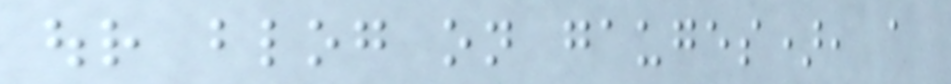our blog on gauges), a
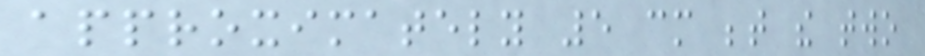approximately 5 cm between the two
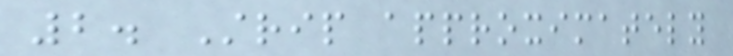2. Strip approximately
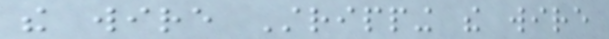the wire Stripping the wire
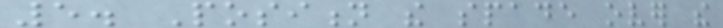5. Position the spade over the
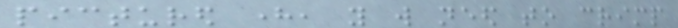pictured here, you will need to crimp
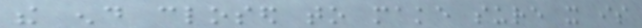the end closed to make sure it is
